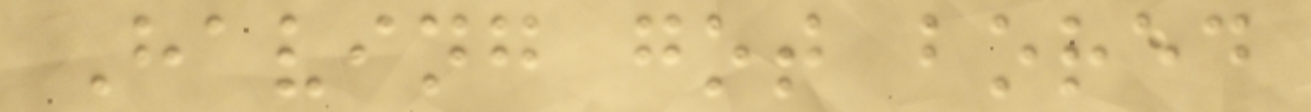Having got bored
